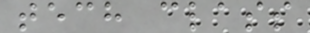tech class
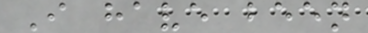I have been
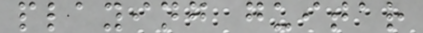playing guitar
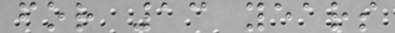for 13 years
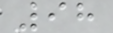98
